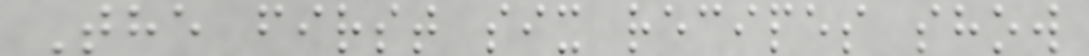The first six recipes show
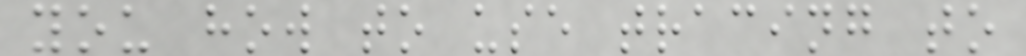you how to use tracing to
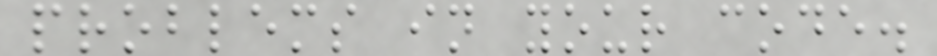problems in your code.
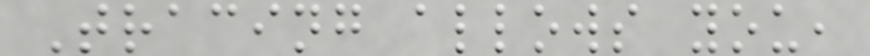Tracing allows you,
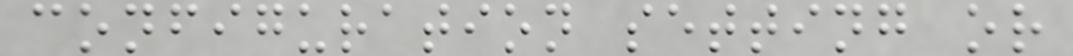configuration setting or
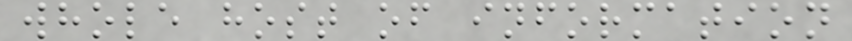whole host of information
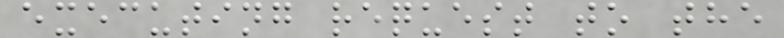executing request to the
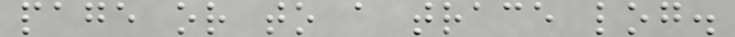page or to a trace log.
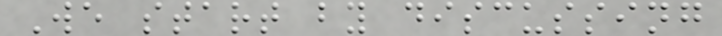We start by discussing
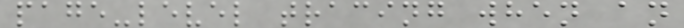page-level tracing when an
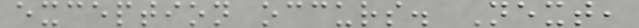exception occurs. Next,
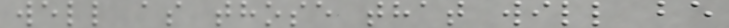well as those that will be
